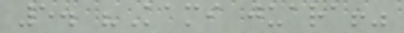5. "Kami juara!"
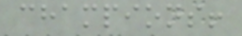champions!
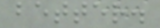better.
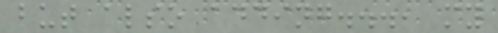but also adding..., my
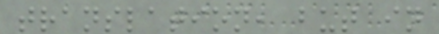translation, but in
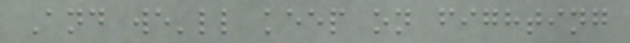And we'll keep on fighting
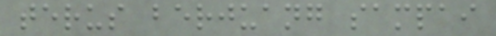terus berjuang sampai
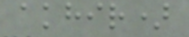akhir)
